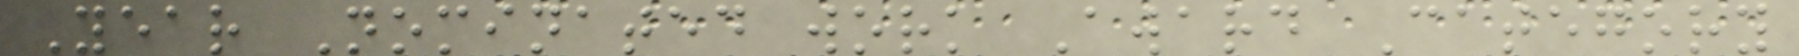Year Nominated work Award Category
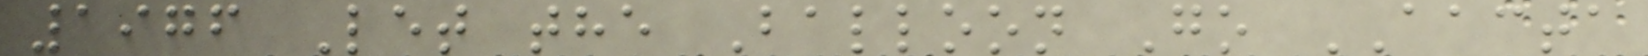1976 Let the Balloon Go AACTA
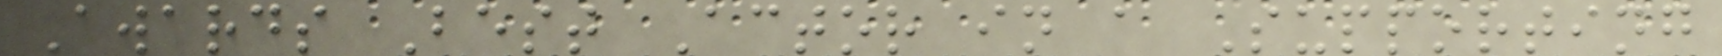Awards Best Actor in a Supporting
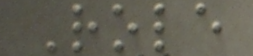Role
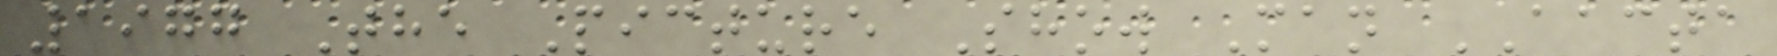1977 The Picture Show Man AACTA
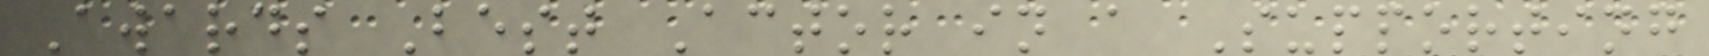Awards Best Actor in a Supporting
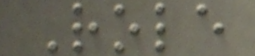Role
